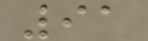91
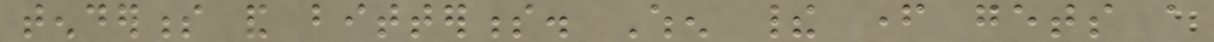tenderness and bitterness. When their father gets a
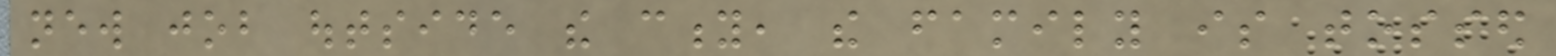new job outside the city, the family is tossed
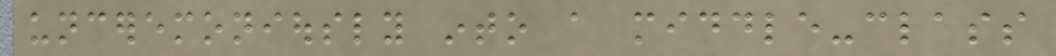unceremoniously into a middle-class
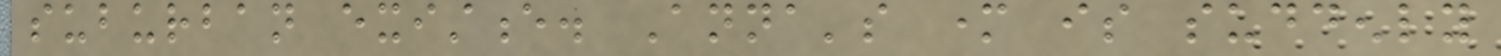suburban existence. Anna's mother is suddenly
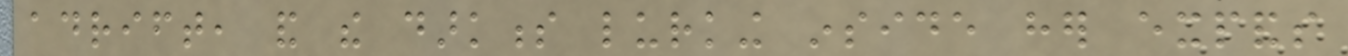adrift, and the darkness lurking inside her expands
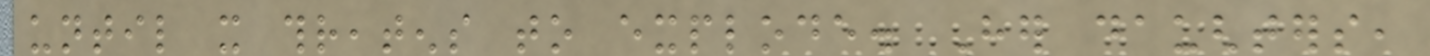until it threatens to explode. Her daughters,
